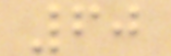60
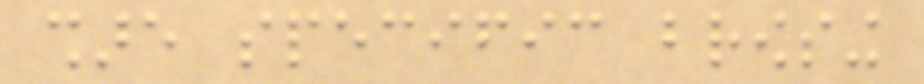share specific browsing
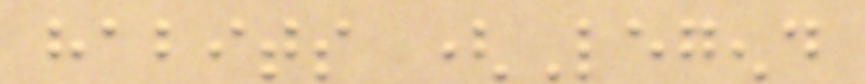habits (Legend
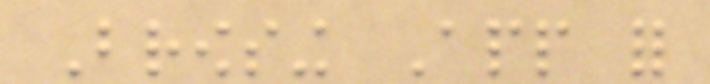Browsing App for
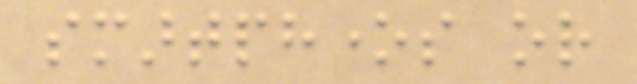smartphones or
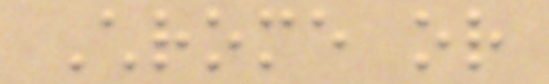Chrome or
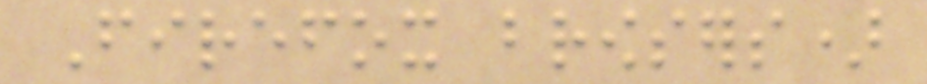Firefox browsers)
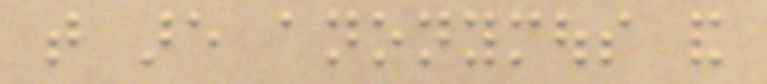that are anonymous and
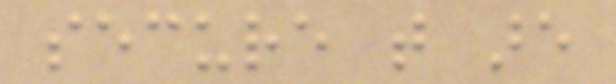secure that are
